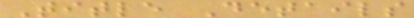Title Details
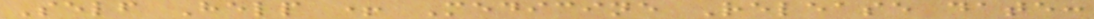Self Help + Medicine Release date:
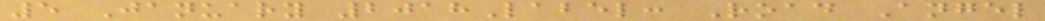5 January 2018Label: Road Angel
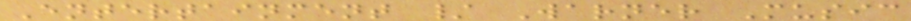Entertainment / Warner Music
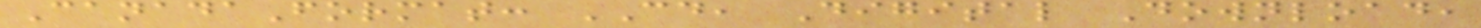CanadaFormat: CD, Digital Download,
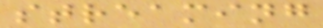streaming
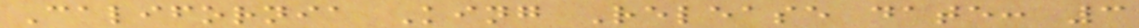California King Release date: 3
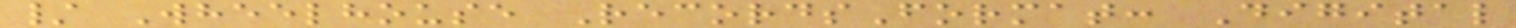/ Wheelhouse RecordsFormat: Digital
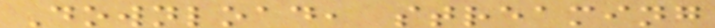Download, streaming
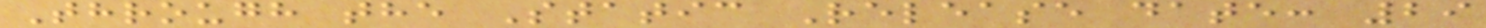Through the Static Release date: 29
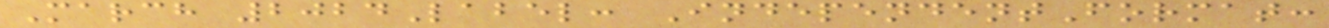March 2024Label: IndependentFormat:
